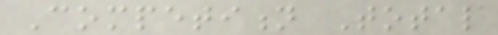Competition Total
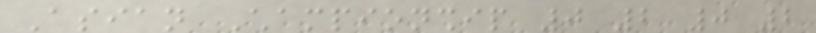Asian Championship 0 2 0 2
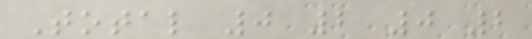Total 0 2 0 2
